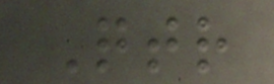Qtr
